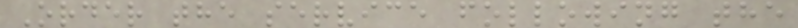Order the service following the
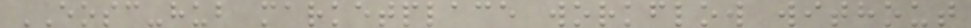EOSC-hub marketplace workflow without
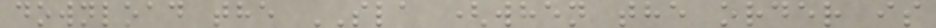download the SLA (when the order is
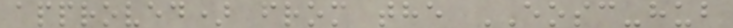approved) from the EOSC-hub
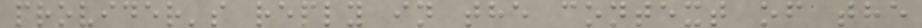provider's reply in the context of the
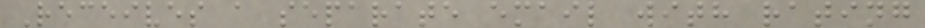Receives a separate email with rating
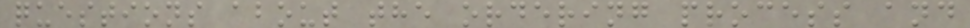questions about the ordering process and
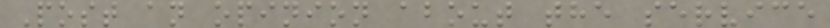Post an opinion about the service
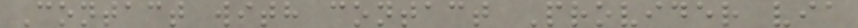Contact with contact Provider via
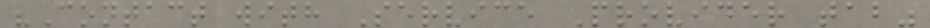"Contact with Service Provider tab"
